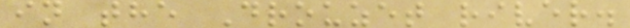in the Drouzet river.
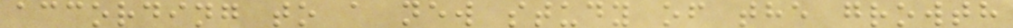according to a new study of the growth
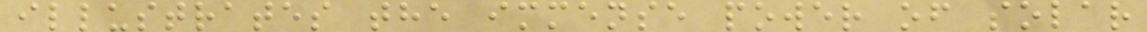illustrates the immense power of solar
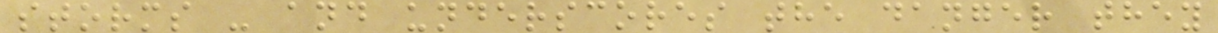storms - and underscores the danger they
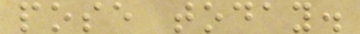pose today.
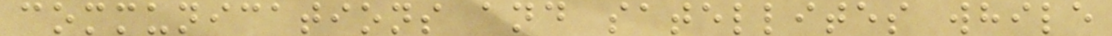communications and satellites while
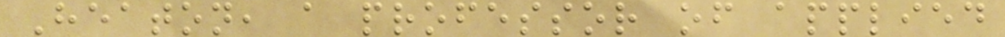Heaton, a professor of applied
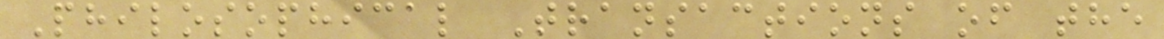Philosophical Transactions of the
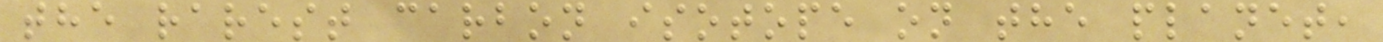the rarest carbon isotope on the planet,
